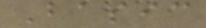Basic
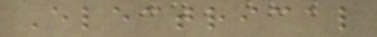Electrical
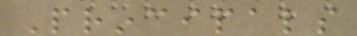Principals
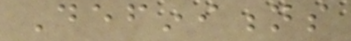Definitions
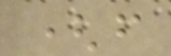(from
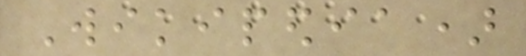Wikipedia)
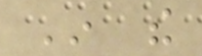In the
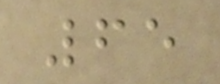65
